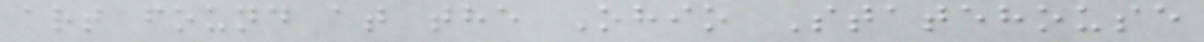art found at the Ohio Statehouse
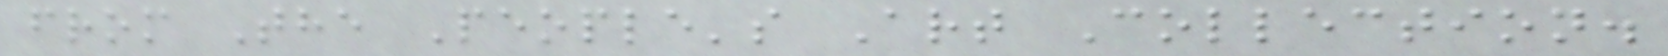from The People's Art Collection.
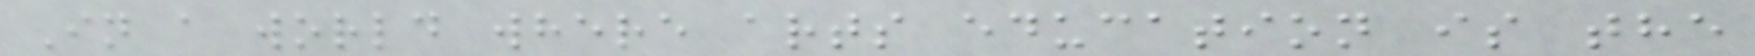In a world where arts education is the
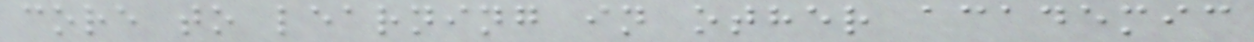core to learning in other academic
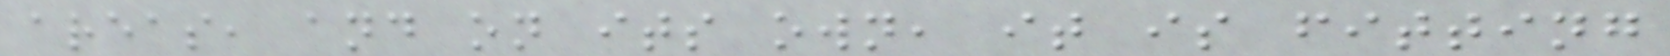areas, and on its own, it is fitting
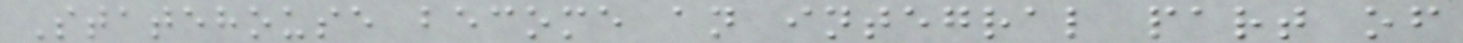Statehouse become an integral part of
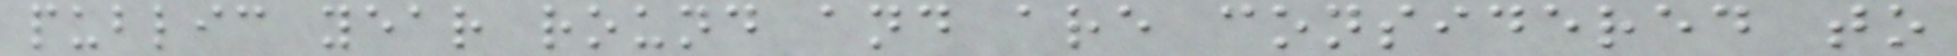public year round and are considered to
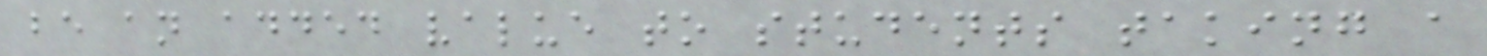be an added value to students taking a
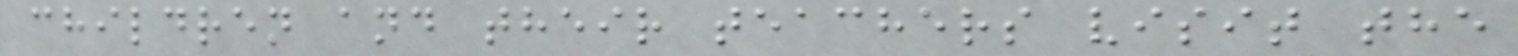children and their teachers visit the
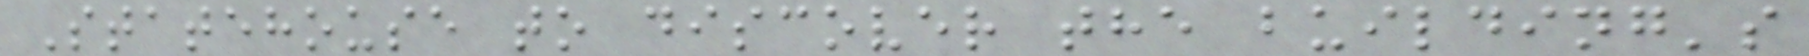Statehouse to discover the building's
